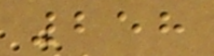258
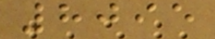8095
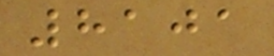8101
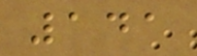141
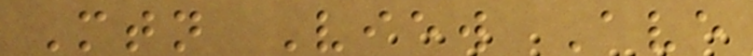Mtn View Ave
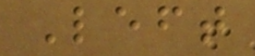Left
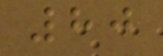80
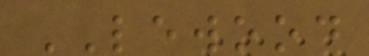LEWOOD
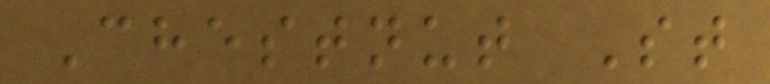Chestnut St
